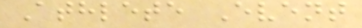Athlete Event
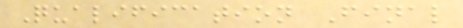Qualification Final
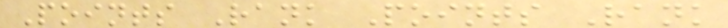Points Rank Points Rank
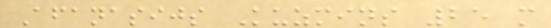Afanasijs Kuzmins 25 m
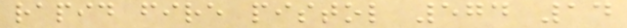rapid fire pistol 574 14
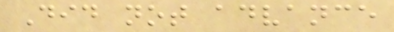Did not advance
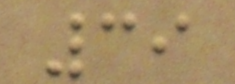39
